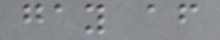gay af
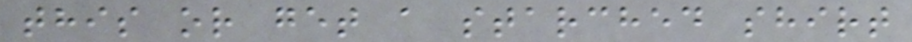this or get a starched shirt
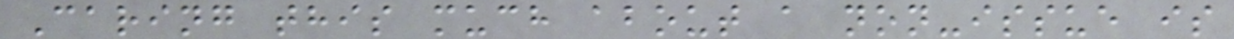Caring this much about a non-issue is
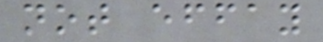not effay
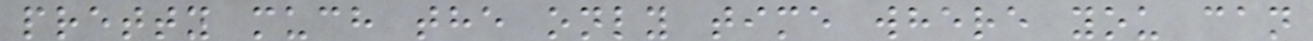pretty much the only time where you can
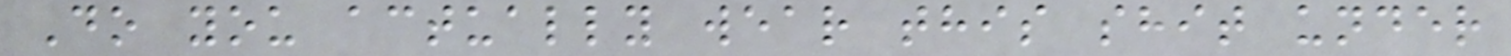Do you actually wear this shit under
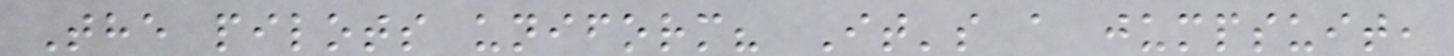The pilots uniform? It's a jumpsuit,
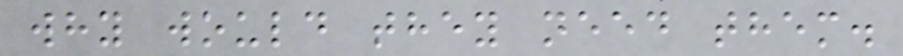why would they need them.
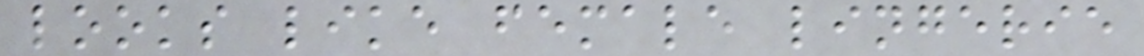looks like female lingerie
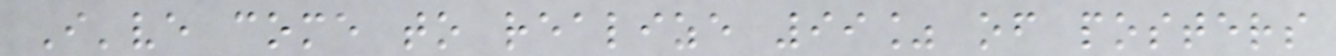I've come to realize 99% of posters
